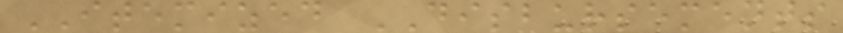ITEMIZED DISBURSEMENTS
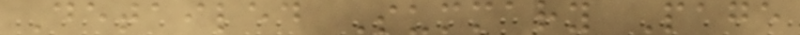Detailed Summary Page
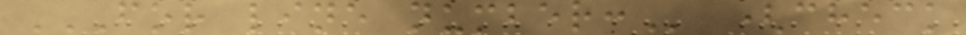FOR LINE NUMBER: (check
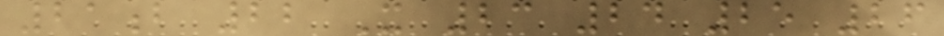21b 22 X 23 24 25 26
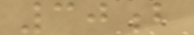30b
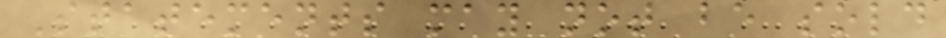Statements may not be sold
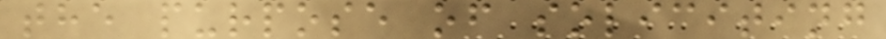the purpose of soliciting
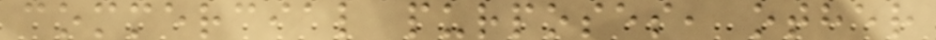commercial purposes, other
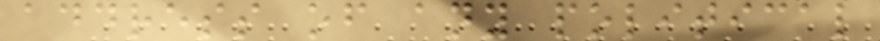address of any political
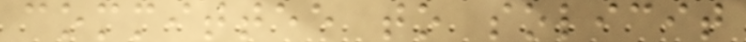committee to solicit
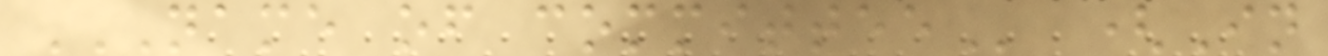NAME OF COMMITTEE (In
